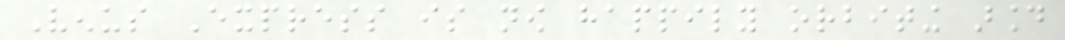Venus Express is now happily orbiting around
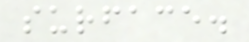surface.
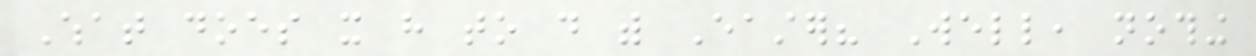What does it have to do with Easter? Well, nothing
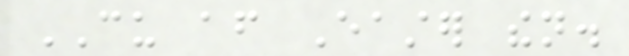CU after Easter then.
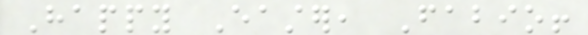Happy Easter, Fabio!
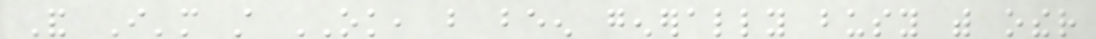And I'm still OK, but been generally busy with other
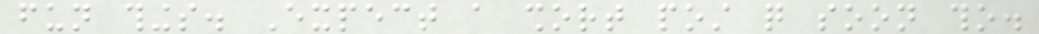fun things. Expect a short post quite soon tho.
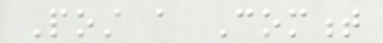Post a Comment
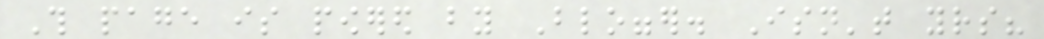This page is powered by Blogger. Isn't yours?
